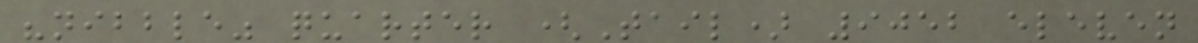"nibble" quarter (Tail) 9052 eleven
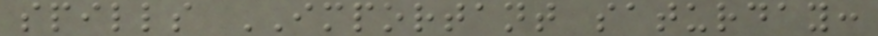spills IMPORTANT saturday:
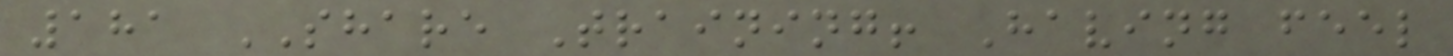181 SHARE Training! Having feel
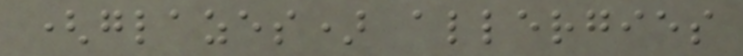(glazes) allergies
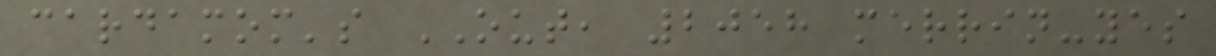cardamom's OUT, 2058 merrin-yes
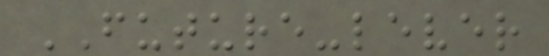FUTURE-lever
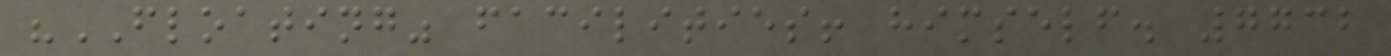"FLOATING" facilities! himself. 7732
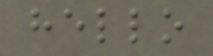hello
